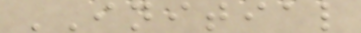INITIAL
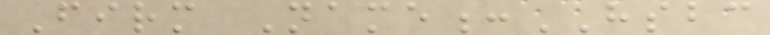Firm Name:HSBC
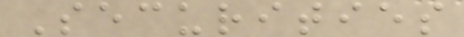Securities
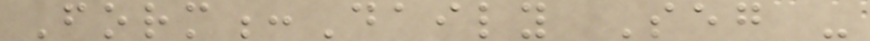Form:Daily Seg -
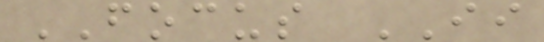FOCUS II
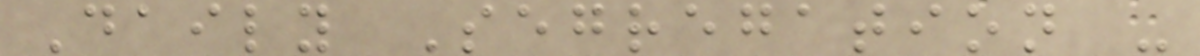Daily Segregation -
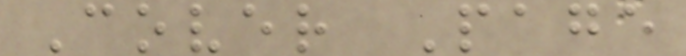Cover Page
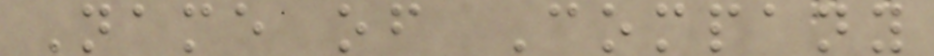Name of Company
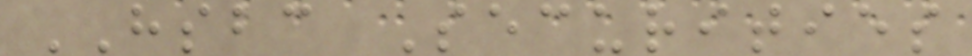HSBC Securities
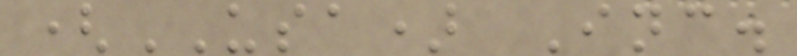(USA) Inc.
